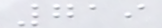719
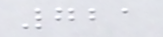721
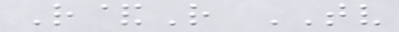R&R TV
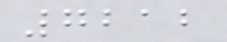7212
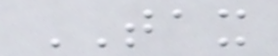TAX
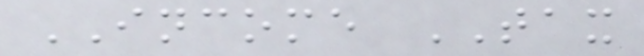INCOME TAX
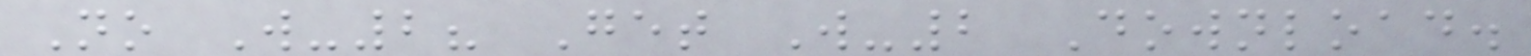No W-2? Get W-2 Download.
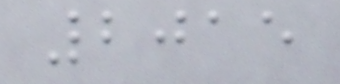2015
